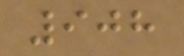908
